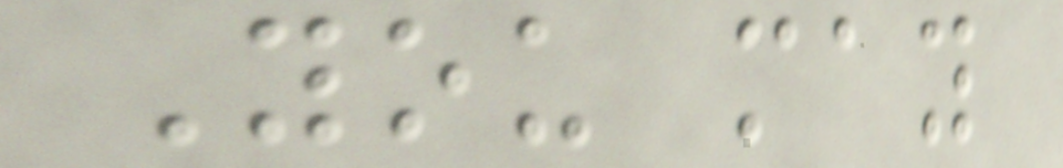You may
